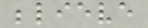believe
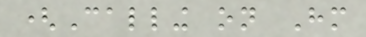(Calling on Him
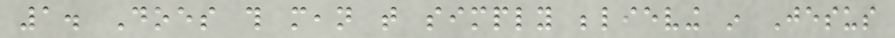1. Does this mean that simply believing in Jesus
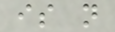is not
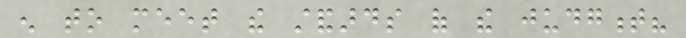enough to meet the standards of the judgment?
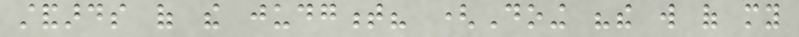standards of the judgment? (Doing "the will of my
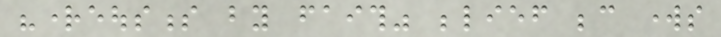"righteousness by faith" belief because works
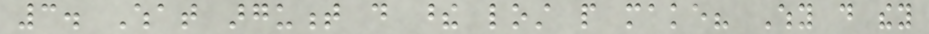3. What argument do these lost people make? Why do they
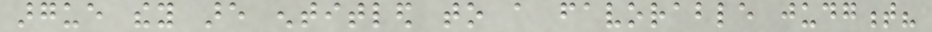argue they are entitled to a favorable judgment?
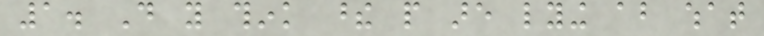1. Do you think these people are lying about what
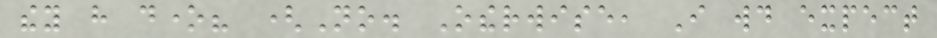they have done? (No. Otherwise, I would expect
